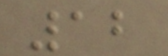12
